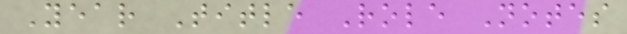Year Title Role Notes
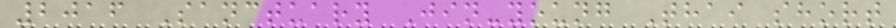2016 Sanctuary Jin-young Thai short
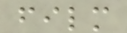film
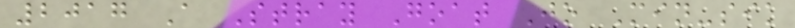2017 A Stray Goat Jo Min-sik
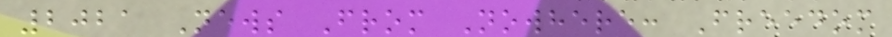2021 News From Nowhere: Freedom
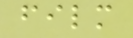film
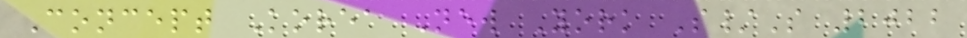Concept Korea New York S/S 2022
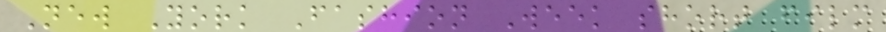New York Fashion Week short film
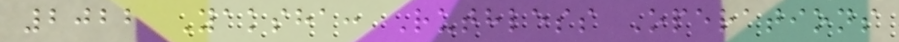2022 Yaksha: Ruthless Operations
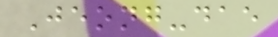Jeong-dae
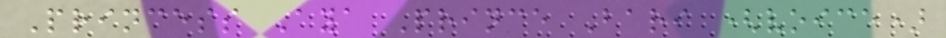Princess Aya Prince Bari (voice)
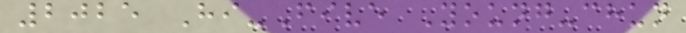2025 Hi-Five Young-chun
